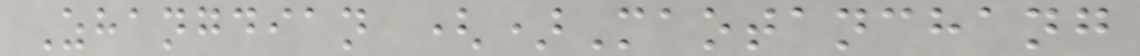Zhangdian ()Maotanchang
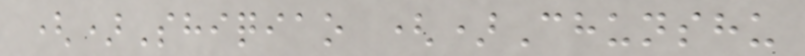()Shiqiao ()Chunshu
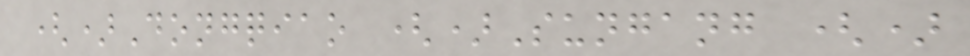()Dongqiao ()Sungang ()
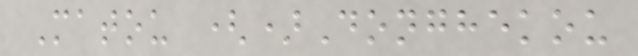Matou ()Donghekou
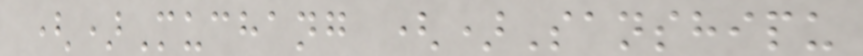()Muchang ()Sanshipu
